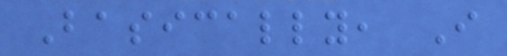Basically, I
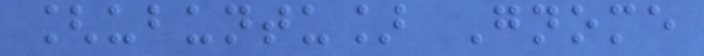[ubuntu] Gnome
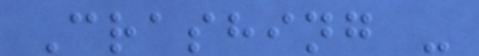Crashing -
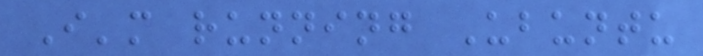I'm running Ubuntu
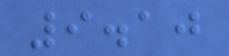9.10
